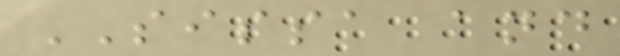SISSA and
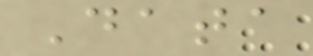Data
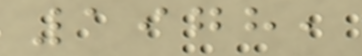1978,
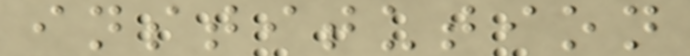institution
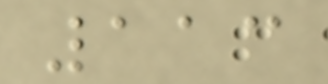113
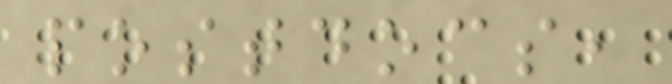postdocs,
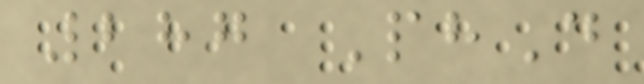287 PhD
